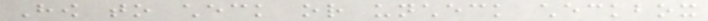How to check or uncheck checkbox
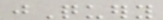jQuery
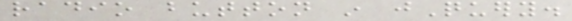radio button in jQuery.
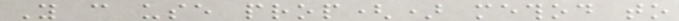You can use prop() method to
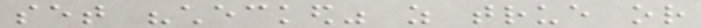set "checked" as true or
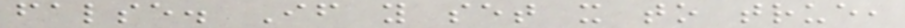false. If you set it to true,
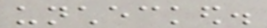unchecked.
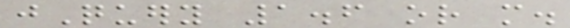jQuery 1.6 or more.
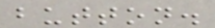button.
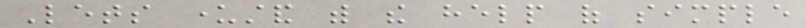Lets understand with the help of simple
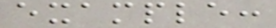example:
